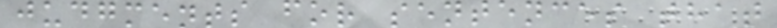judgments for sentences that
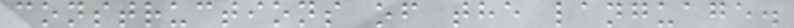constructions of the language.
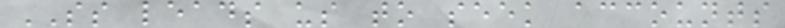SS leads us to seek accounts
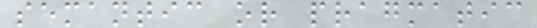semantic or pragmatic
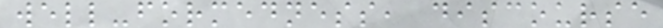well-formedness, discourse
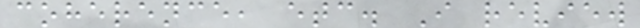coherence, etc. I review
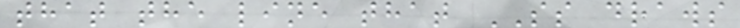that the line that SS draws
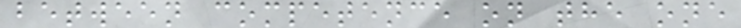between competence on the one
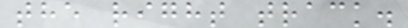the right track.
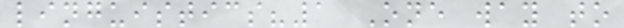linguistics?1 One way to
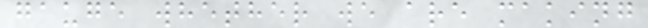gauge whether we are making
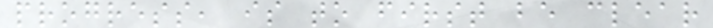progress, is to first be clear
